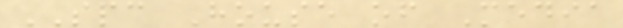SPC House of Media
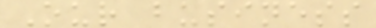Our business
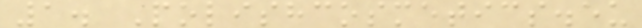1. Polishcosmetics.eu
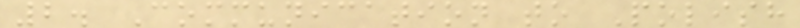2. Communication to Polish
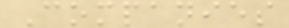Companies
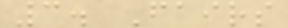3. Fairs
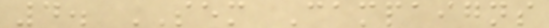4. SEM Campaigns
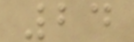24
